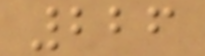226
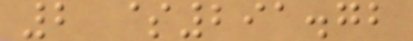2 $291.72
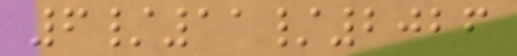6/11/2026
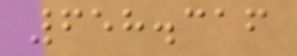658.316
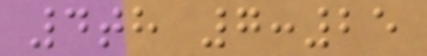4th 7:25
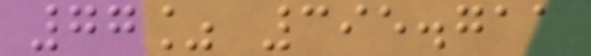77% 395.711
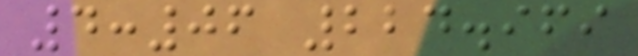4:06 224.969
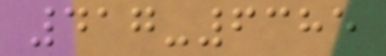417-6385
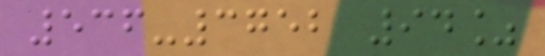536-3752 94%
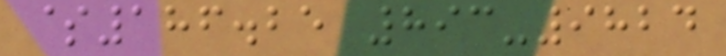$186.25 893-9824
